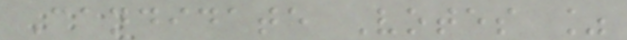Candidate Votes %
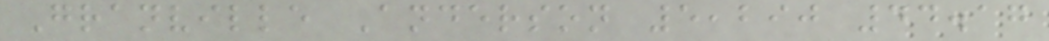Granville Anderson 5,290 44.17
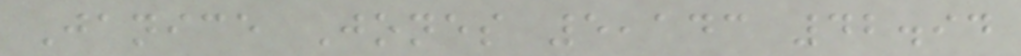Janice Jones 5,143 42.94
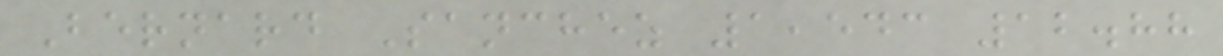Bernard Sanchez 1,543 12.88
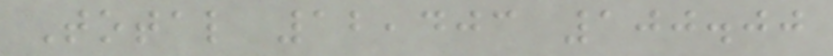Total 12,403 100.00
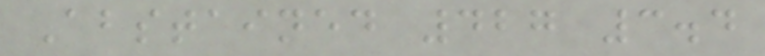Abstained 427 3.4
